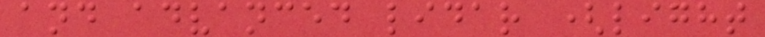and advanced lidar (light
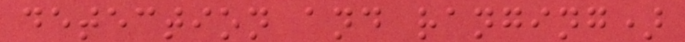detection and ranging)
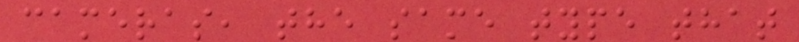cameras, the same type that
